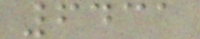6431
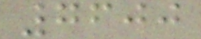7600
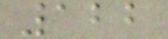122
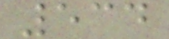534
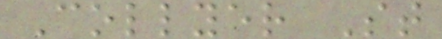Collyer St
